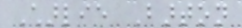Charlie Barton
